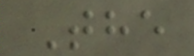The
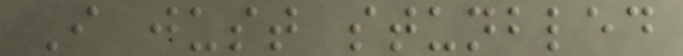I just stunbled
